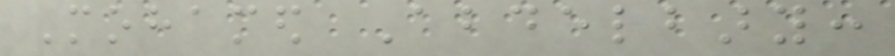Mohamed Abdelbary:
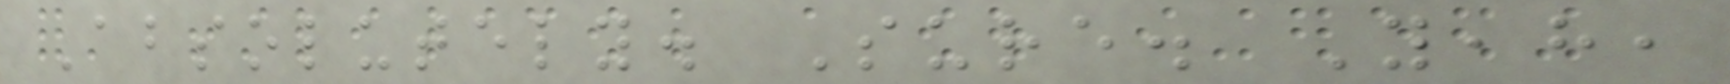Absolutely. Sure. Yeah,
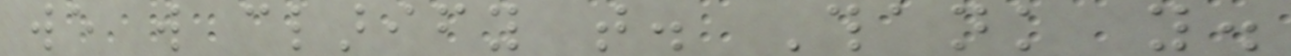we will clarify that. Thank you.
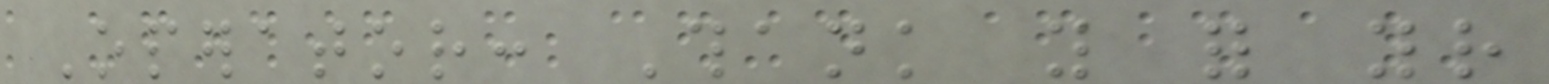Operator: Thank you for your
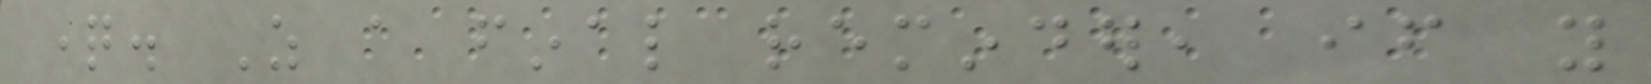question. As a final reminder, if you
